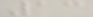13
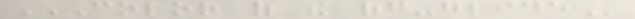COLOR OF THE OFF-GLIDE
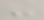-
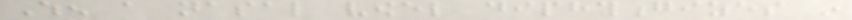When a nasal vowel diphthongizes in
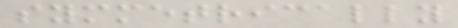symmetrically
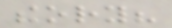theory?
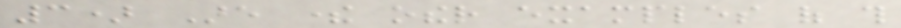3) Are there other examples of this
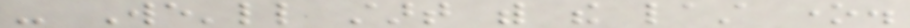- We'll start with the last one.
